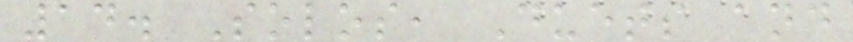14. Solos, Duets and
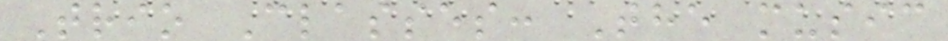Trio Classes: The music
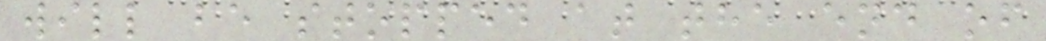will be stopped at the end of
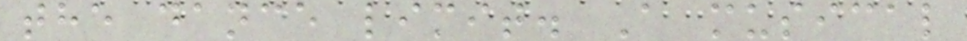the dance limit. A musical
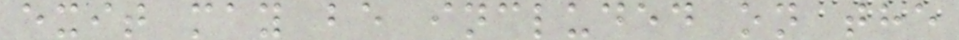exit may be included on the
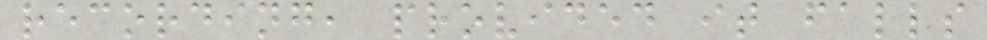recording, provided it falls
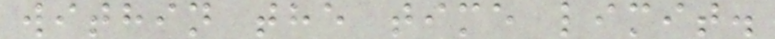within the time limit.
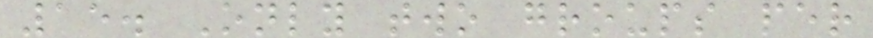15. Only two groups per
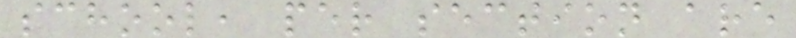school, per section are
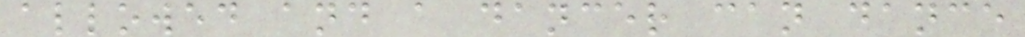allowed and a dancer can dance
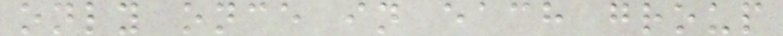only once in each group
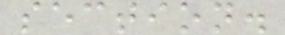section.
